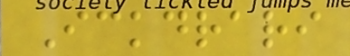Ickdrari
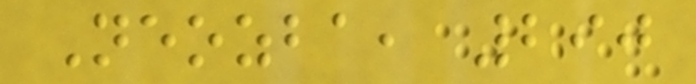Neozba, 290
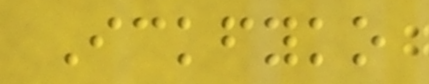Ickfyko
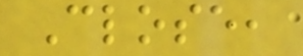Close,
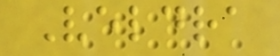Veldra
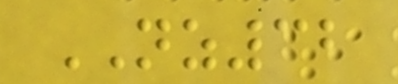NZ32
